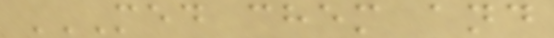MED CHEM AND
